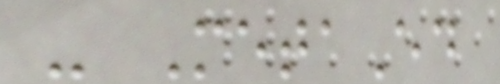- MetaEd
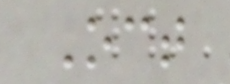Oct
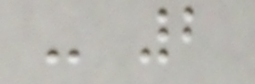- 2
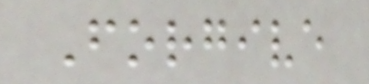Forgive
